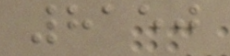8150
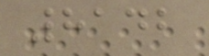8142
